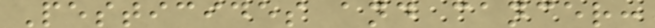Pesticides and cancer:
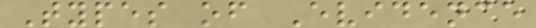Types of Evidence
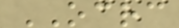OCRC
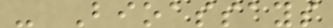- Bioassays
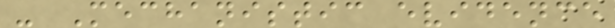- Mechanistic evidence
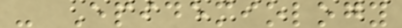- Epidemiology
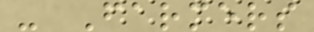- Farmers
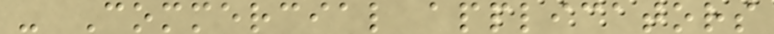- Commercial applicators
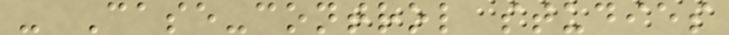- Case-control studies
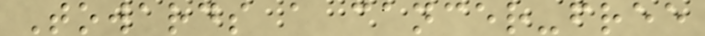Towards a cancer-free
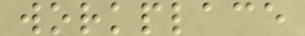workplace
